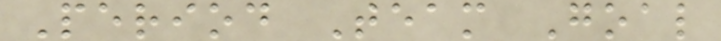Period Team Goal
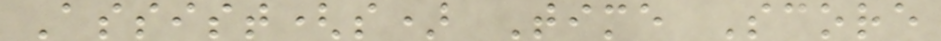Assist(s) Time Score
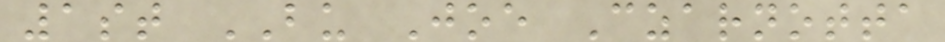1st BU Joe Czarnotta
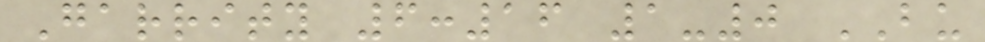Garrity 6:16 1-0 BU
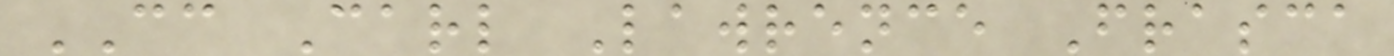CC Carl Lawrence Frasca
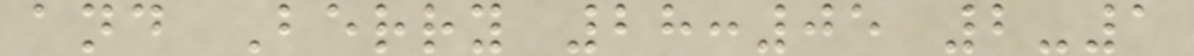and Berry 28:05 2-1
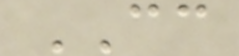CC
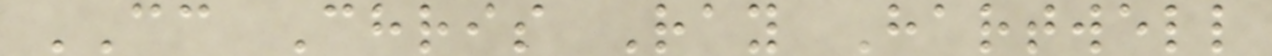CC Chris Ray Hartwell
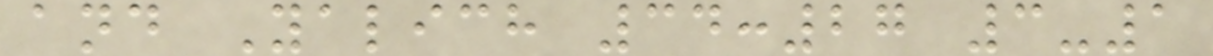and Yalich 34:27 3-1
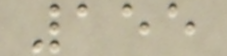155
